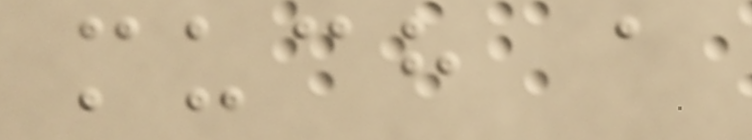much a
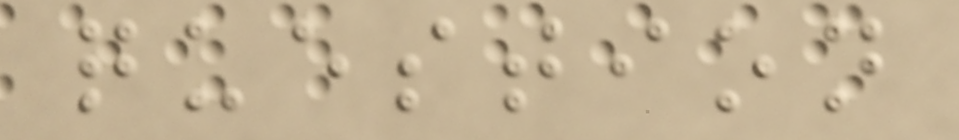question
